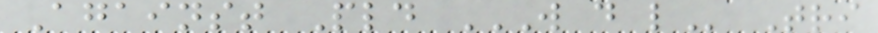Against Pld W D L Tri
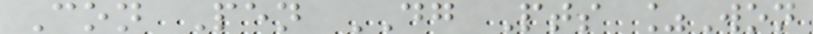Con Pen DG Pts %Won
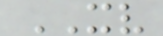XV
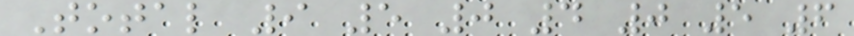Total 9 5 0 4 0 5 6
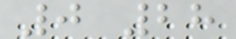0 28
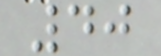40
